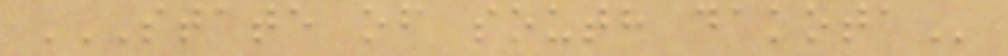STATE OF SOUTH DAKOTA
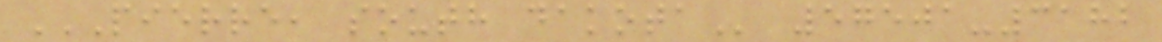PIERRE, SOUTH DAKOTA 57501-3182
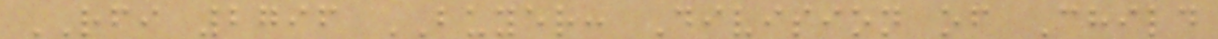RFI 2796 BUYER: Division of Child
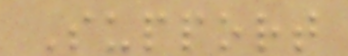Support
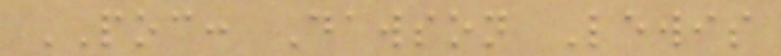POC: Dawson Lewis
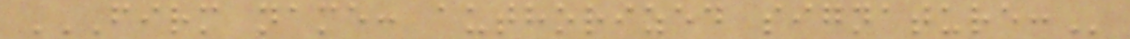FIRM NAME: AUTHORIZED SIGNATURE:
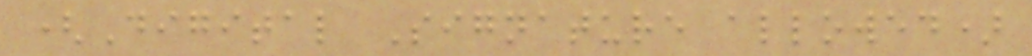(Digital Signature allowed)
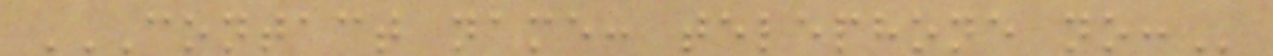CONTACT NAME: TELEPHONE NO:
